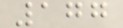177
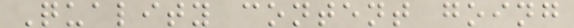Quality content going
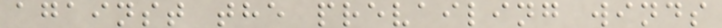against the prevailing winds
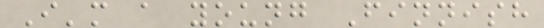I'm a young Finnish
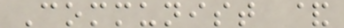Communist &
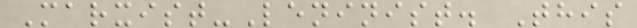Marxist-Leninist. This
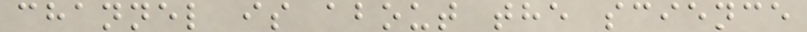channel is about the science
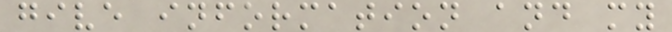give information and my
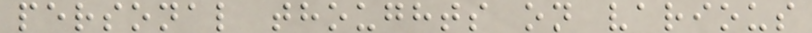personal thoughts on various
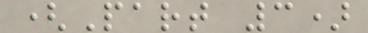(Part 3)
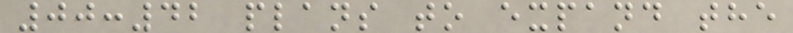00:42 plans to expand the
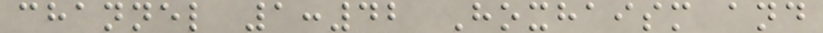channel 1:42 Hoxhaism and
